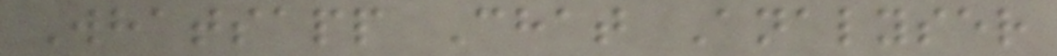Whatsapp Chat Analyser
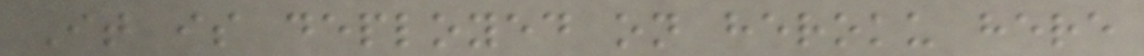It is deployed on heroku here
